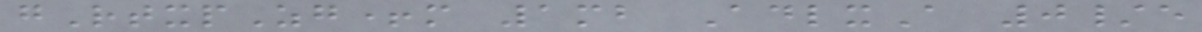gRtxpZg+m 1mb AdlxA 0/e
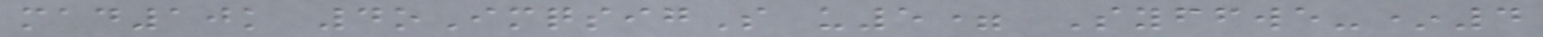mad10k 4oImqsigS u5= Syffwe-*4
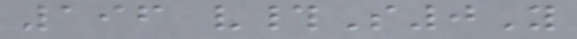196 v#S0Y
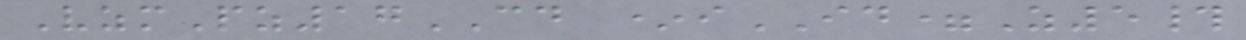VzmPz17CD *iID=Z5#
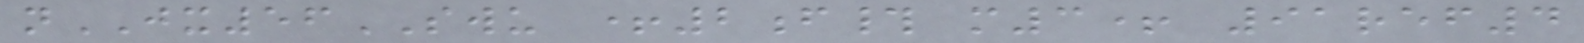nJX56SWU +2f# m3+ 91ref4
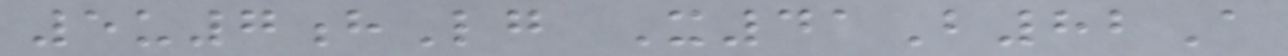5u7hLg X41B82A
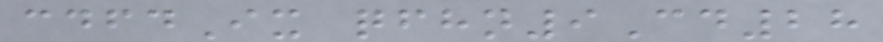cdfdIx qfhn9Cd28
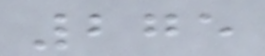275
